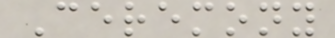Ceremony
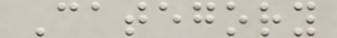Category
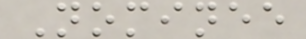Nominee
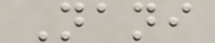Nani
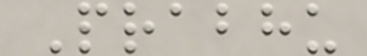Prabhu
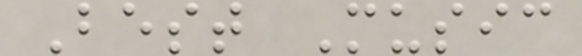Best Music
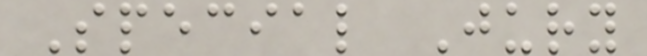Special Jury
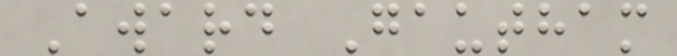Award Gautham
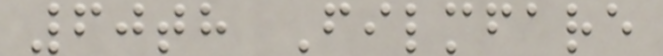60th Filmfare
